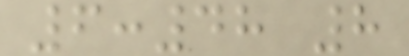6:48 8
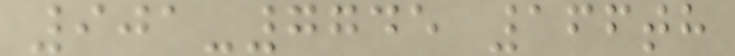901-7745 166th
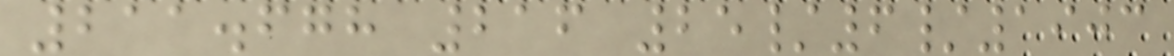211.678 216 25/6/1903
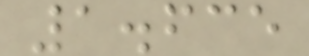1.635
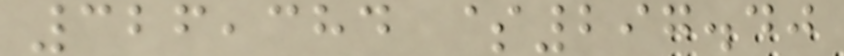326,384 $297.40
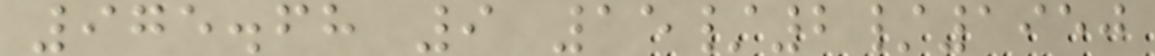975.68 9 15/2/1950
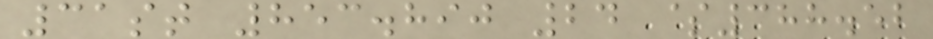31st 853.890 24 $388.52
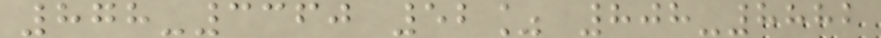878-3360 52% 808-8882
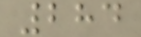284
